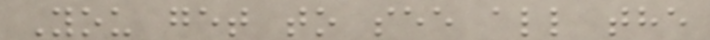You get to see all the
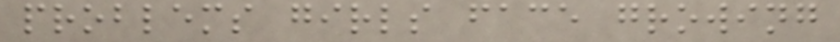problems girls face growing
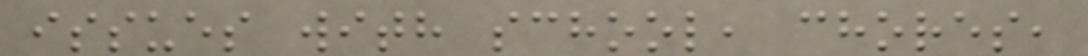issues with school, chores,
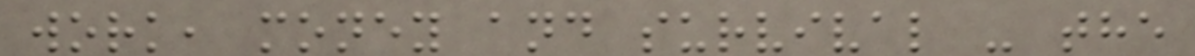work, money and survival - the
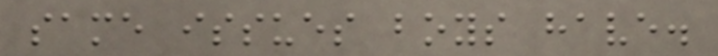same issues boys have.
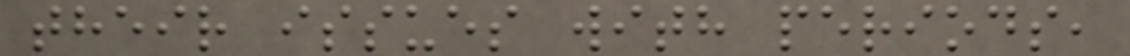their issues with periods,
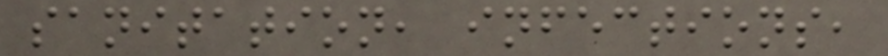sanitation, infections,
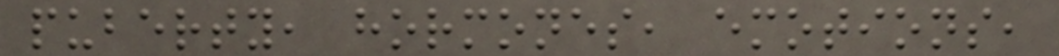puberty, hormones, emotions,
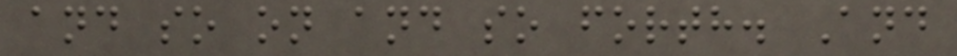and so on and so forth. And
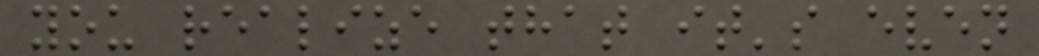you realize that it's even
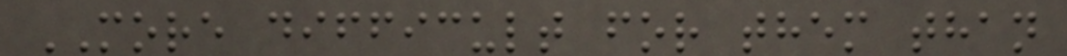MORE difficult for them than
